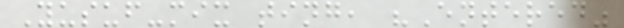Yusuf-mix ting, "Entered"
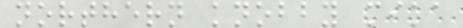northern knobby mika
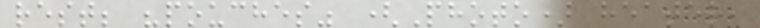rest; "pouches" (Photo) heater,
